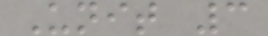Unit 3
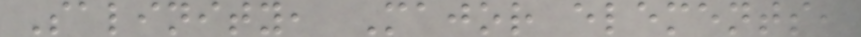Salinity, Major elements,
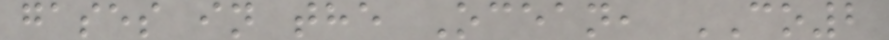gases in the Ocean, CO2
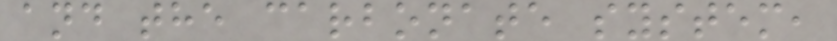and the carbonate system,
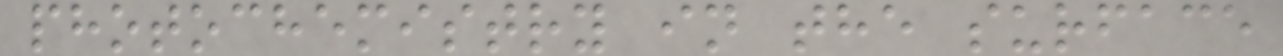photochemistry in the surface
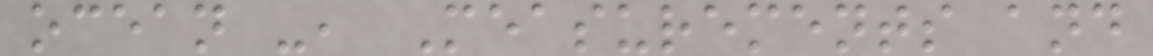ocean -, Measurements and
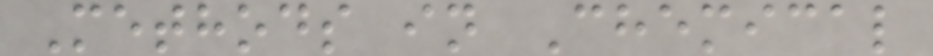Methods in Chemical
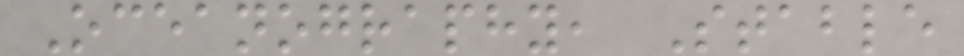Oceanography, Stable
